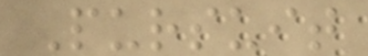Pursuit
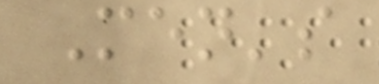Men's
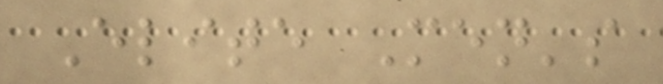Elite Men's
